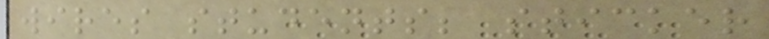wires students; sticker
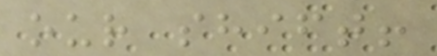our shift!
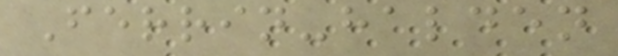Ferrin-halden
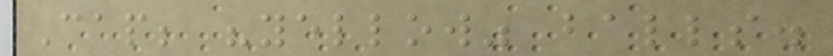Cap; "yellow" balls.
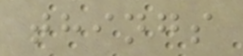things
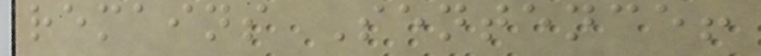remains Sentence!
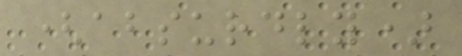(absurdly)
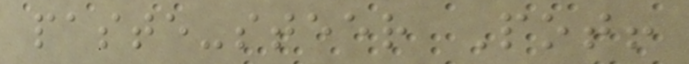paste-steer Pot!
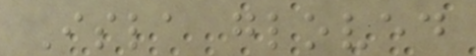Isla gloved
